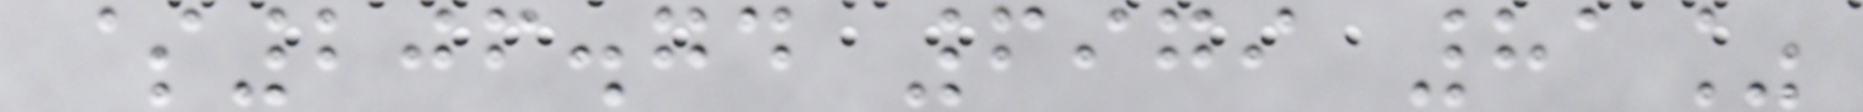$206.74 6979 81%
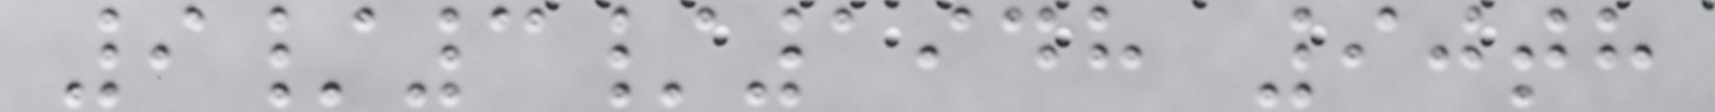9/3/1948 90th
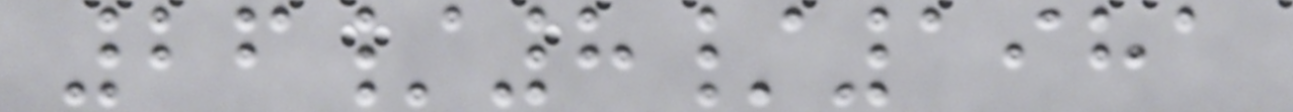26/8/1981
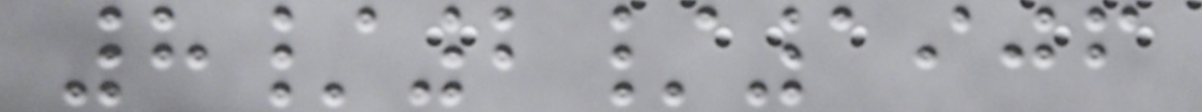8/2/1906
